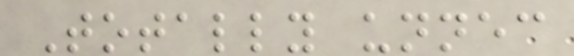Totally unnecessary
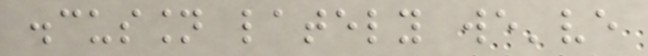discussion lately we've
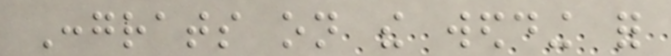Congrats on the wedding for
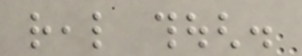real though.
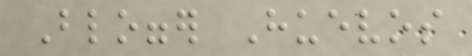Blogger Huevos
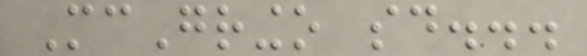McGringo said...
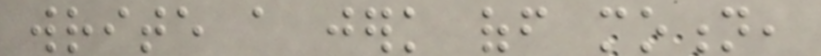write a jerk off motion,
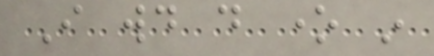I would do one in
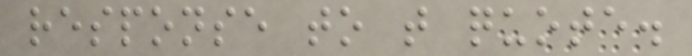response to that quote.
